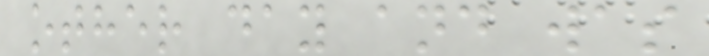other day and was
